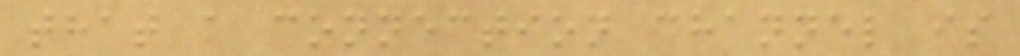that a connection channel is
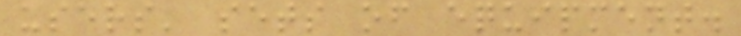users' sets of equipment.
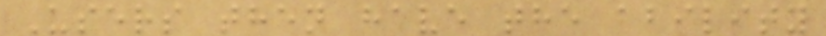Users then have the ability
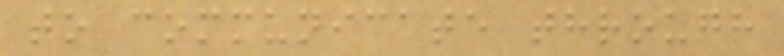to communicate through
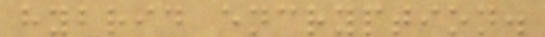hybrid encryption.
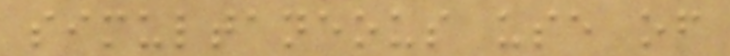simultaneous use of
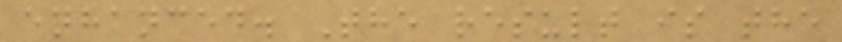enhanced. The result is the
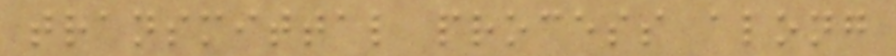transmittal process along
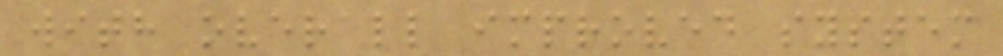with overall improved system
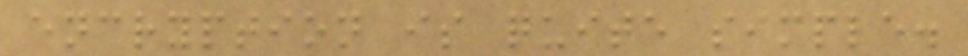encryption is quite simple.
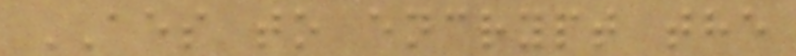AES to encrypt the
